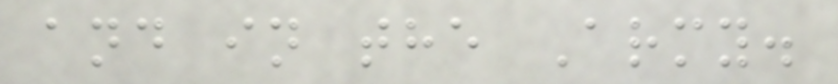and in the Army.
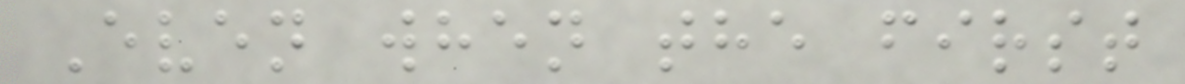Even when the first
